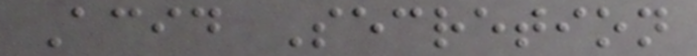Acid Secretion
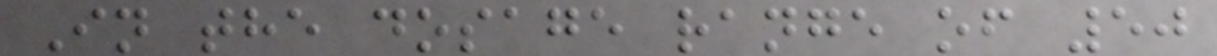In the dosage range of 50
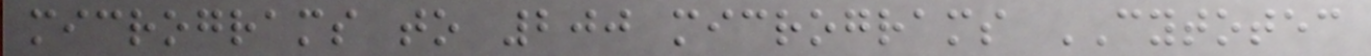micrograms to 200 micrograms CYTOTEC
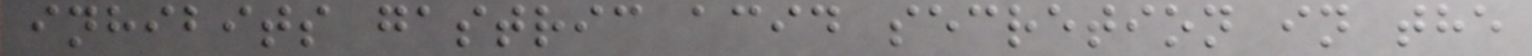inhibits gastric acid secretion in the
